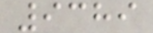9389
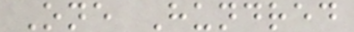One Hundred
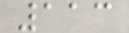113
